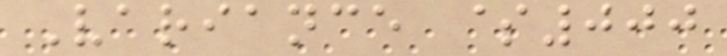Variance $000
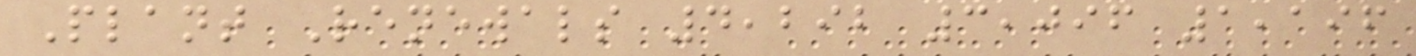Plant Renewals 4,292 3,096 1,196
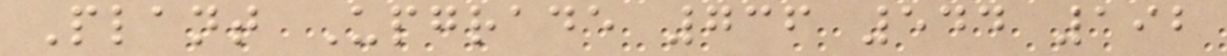Plant Upgrade 736 544 192
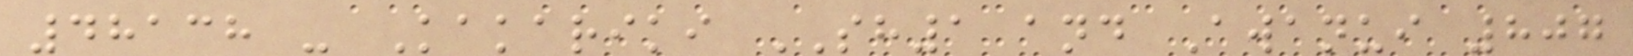48138 - Kakariki SH1 and Awanui 807
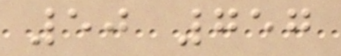50 757
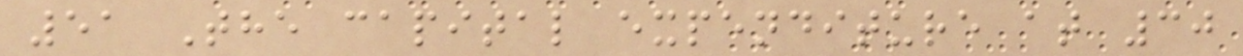51 The capital expenditure at 30
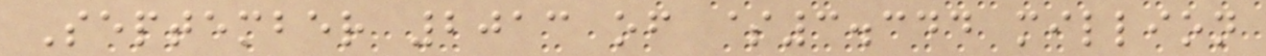September 2013 of $3.344 million
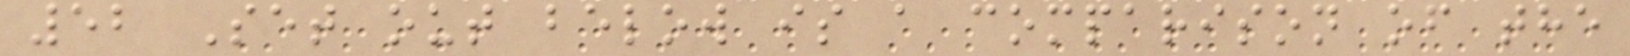52 Set out below is a comparison of the
